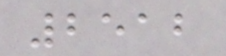2512
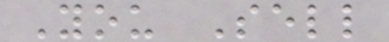You Sell
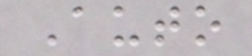Auto
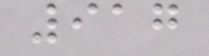917
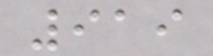919
